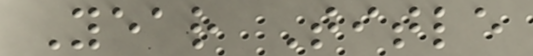Year Title
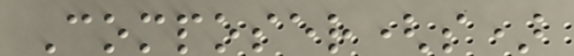Composer(s)
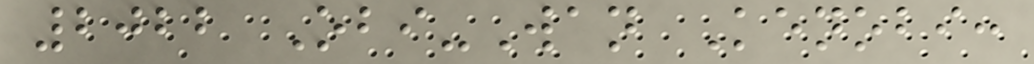2022 Obi-Wan Kenobi:
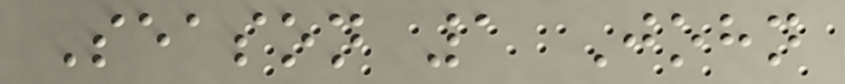Season 1 John
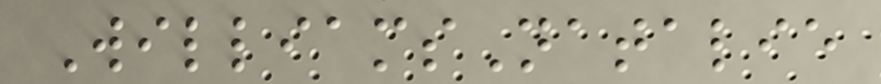WilliamsNatalie
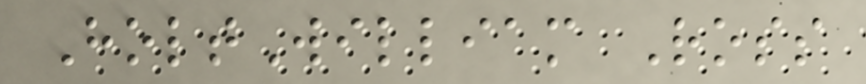HoltWilliam Ross
